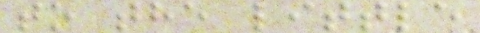to the little
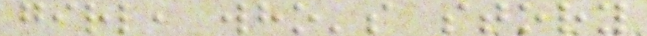girl, who's story
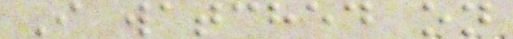I watched on
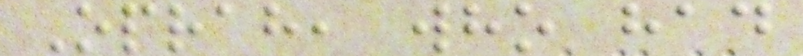Oprah, who had
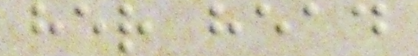her head
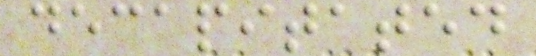decapitated
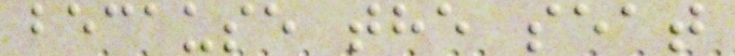because the seat
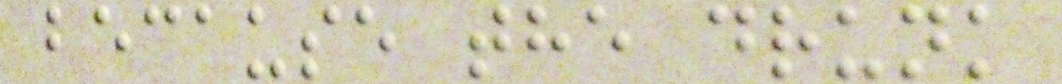because the drunk
